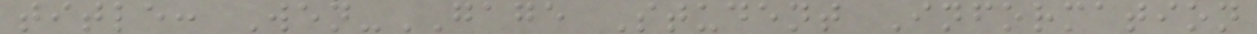title: Wen-GAGE Student Information
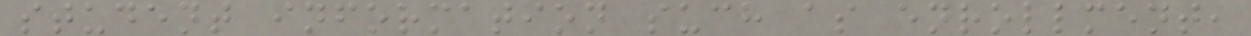student information such as enrollment,
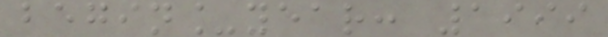begin_year: 1999
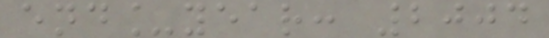end_year: 2004
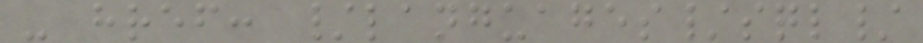- href: /languages/sql/
